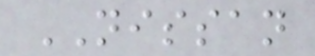NISSAN
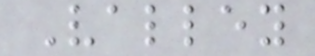Valley
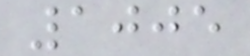1005
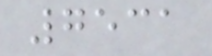7531
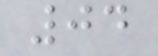04
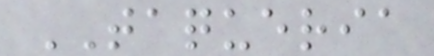TAQUERIA
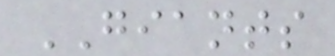GIANTS
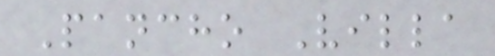Pancho Villa
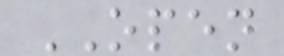OPEN
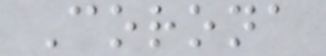Corona
